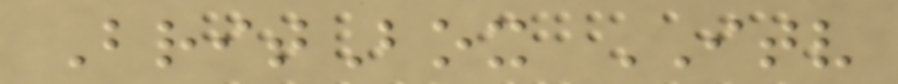BritBox ITV
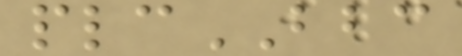plcBBC
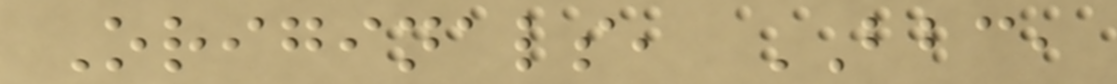Originals, BBC,
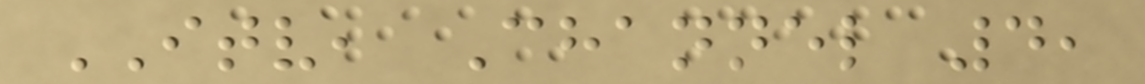ITV, Channel 4,
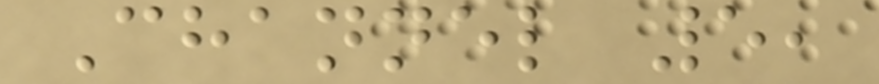Channel 5,
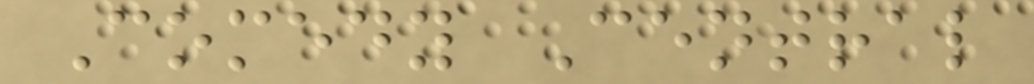Comedy Central
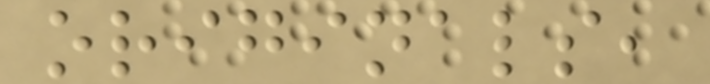originals,
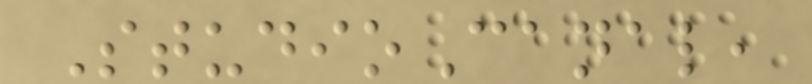StudioCanal,
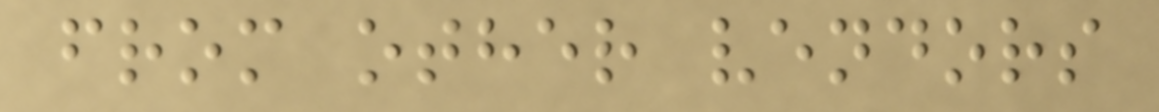from other vendors
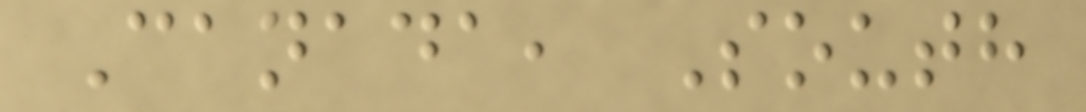Canada, South
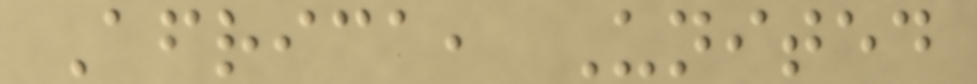Africa, United
